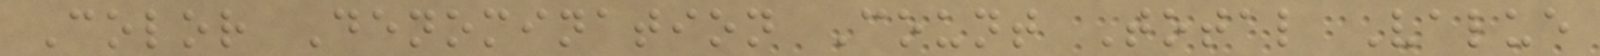Color Denomination Count Total Value
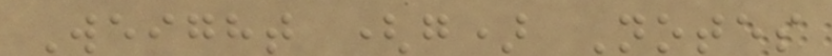Weight (g) Notes
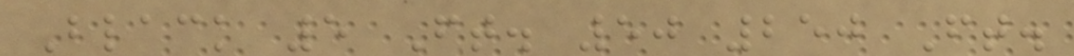Black 5 Ft. 50 250 Ft.
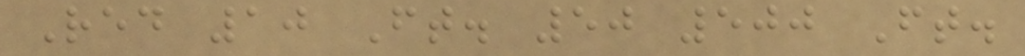Red 10 Ft. 50 500 Ft.
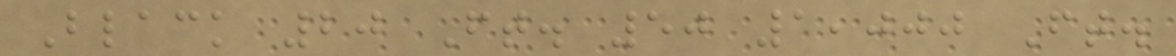Black 20 Ft. 50 1,000 Ft.
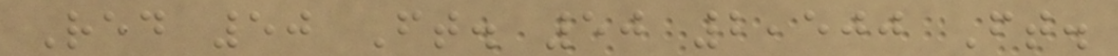Red 50 Ft. 50 2,500 Ft.
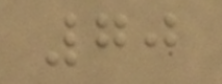70
